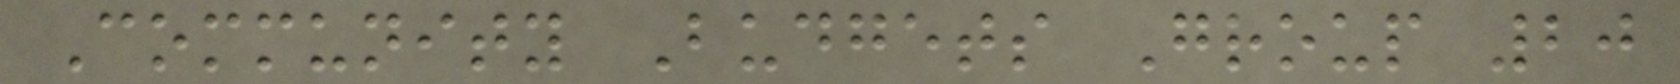Community Budgets Group 20
